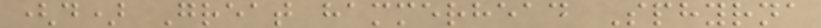(d) Great hammerhead Sphyrna
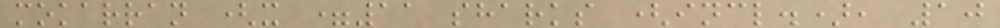mokarran (x =11 sharks (incl.), 10
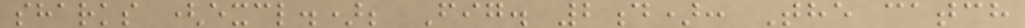sharks (excl.); Fig. 2d): The catch
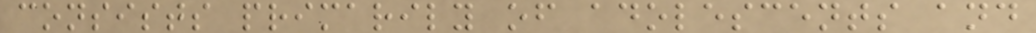consists primarily of adolescents and
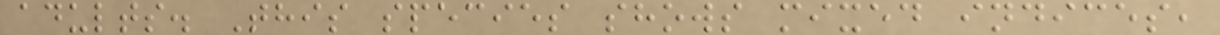adults. This species shows mixed indices,
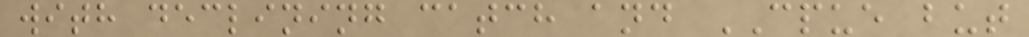with declining catch and CPUE but
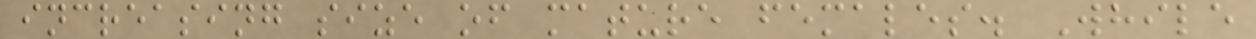increasing size of mature females. While
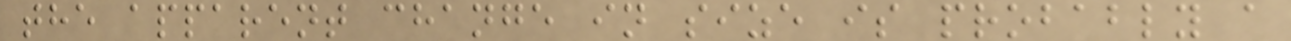the apparent change in size is probably a
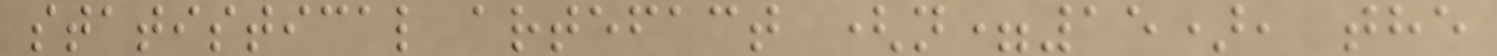statistical artefact (n=15), the
